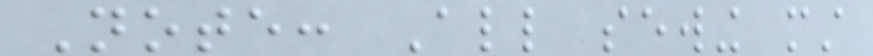Note: All sewing must
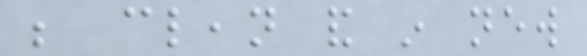be clean and in new
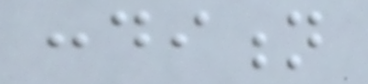condition
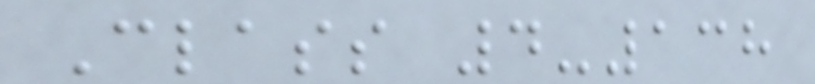Class 4-138
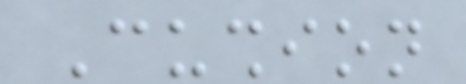Cushion
